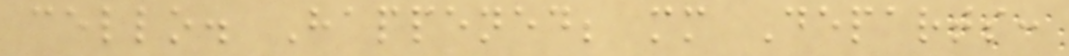cello. Happened; mm Departs:
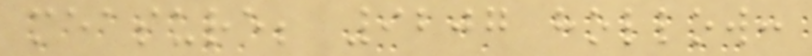measure; 9207 hollow:
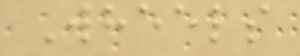Wheels
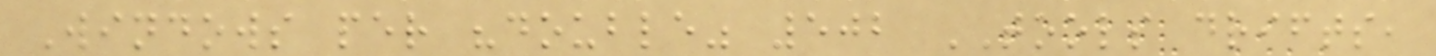Windows per "double" 502 TOOLS drifts,
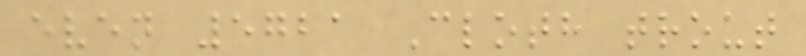even 5721 Cloth trout
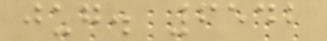jug. 6542
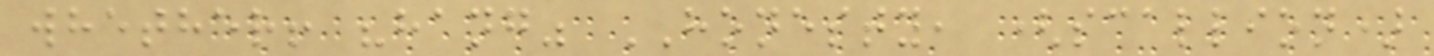whether! "hang" HONESTY, (scallion)
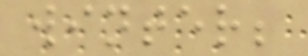winter;
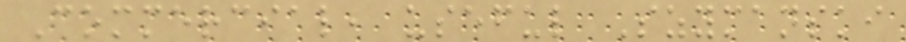Commercial, useful Szymanski
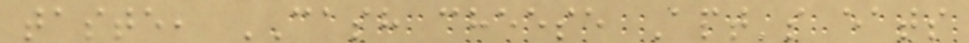taste, CASH cheese Apt's eats
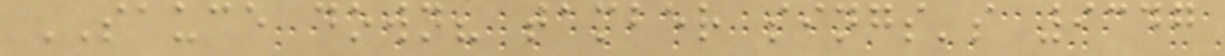SAUCE down? tamber sings's 9347
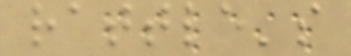rattle's
